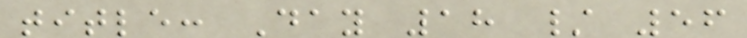title: Day 18 / 56
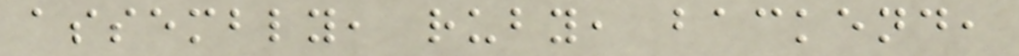assembly, ruby, backend,
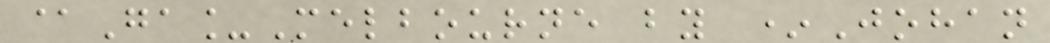@Ga_Melbourne by *Johan
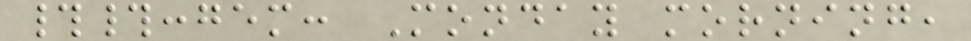##:gem: Monday morning,
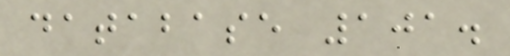database 101.
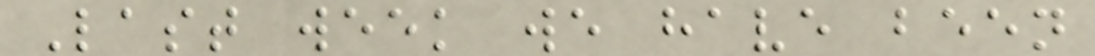Last week we have been
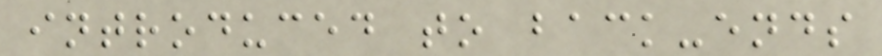introduced to back-ends
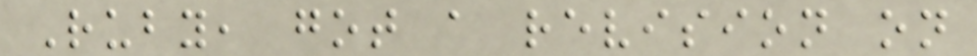Ruby, got a revision on
